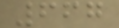667
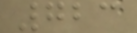723
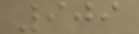909
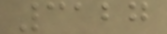3127
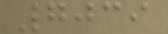7039
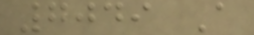7049 A
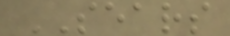SEARS
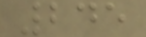245
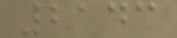2143
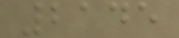2145
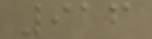916
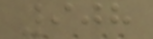908
